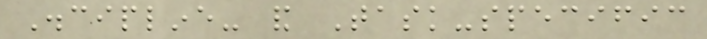Discipline- and Task-specific
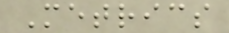Metrics
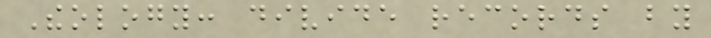Theology: divide records by
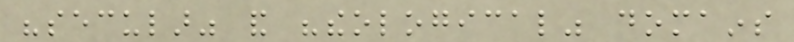"secular" and "theological" domains
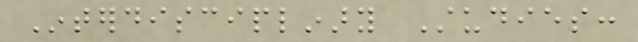Interdisciplinary Studies:
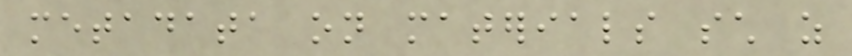metadata on materials such as
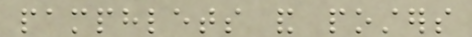pamphlets and posters
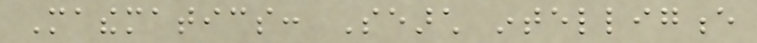Mathematics: Search intelligence
